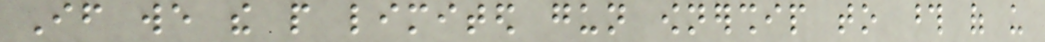If we the people limited gun ownership to those of us
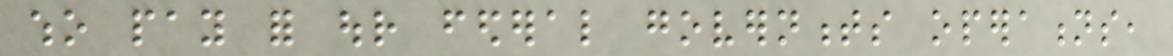who pay for our federal governments operations,
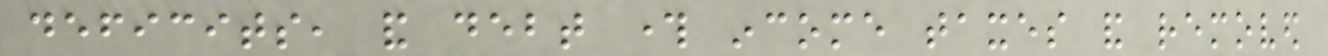deficits, and debt through income taxes and removed
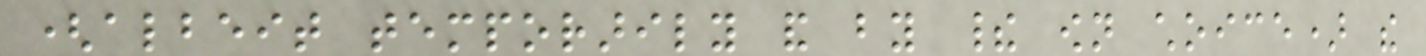(albeit temporarily and by their own choice) the
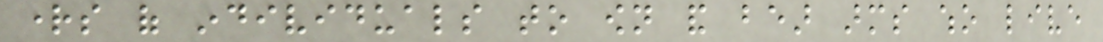rights of individuals to own and bear arms who live
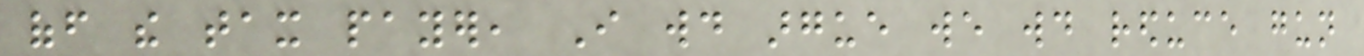off the tax payer, I would argue we would reduce gun
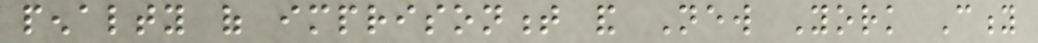penalty of imprisonment and New York City
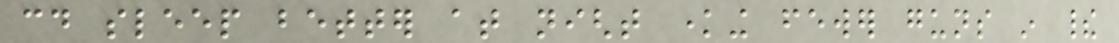could sleep better at night knowing fewer guns in their
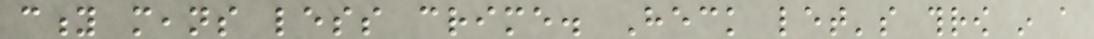city means less crime. Heck let's throw in a
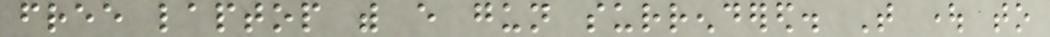free laptop with every gun surrendered. That ought to
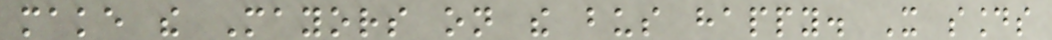make the Mayors on the bus happy. It sounds
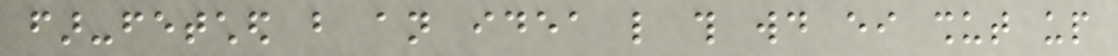far-fetched but an idea like this would either shut up
